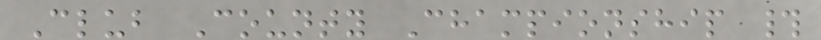Club County Championship #
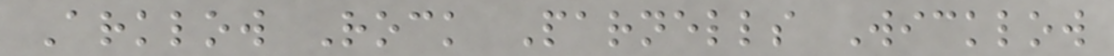Arklow Rock Parnells Wicklow
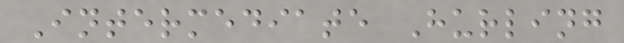Intermediate Hurling
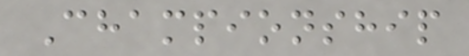Championship
